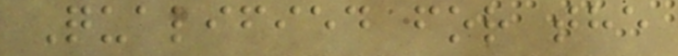Qualified for the
